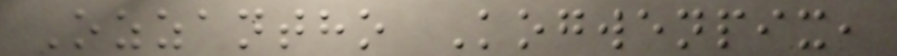Ozzantho Kogwenpix,
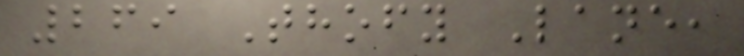269 Thofy Lane,
